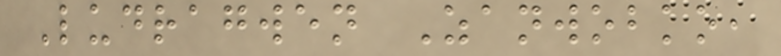Ludragwen Zanwobko,
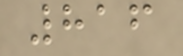816
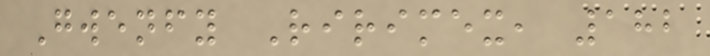Gwenfy Ririmex, 182
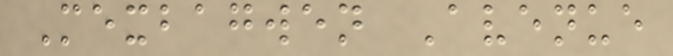Mexbagwen Avenue
